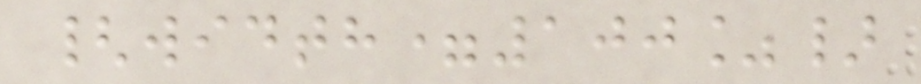{width=100%}
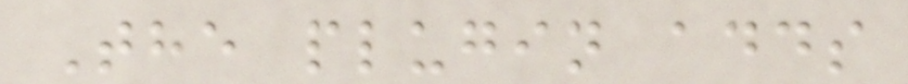The plugin adds
